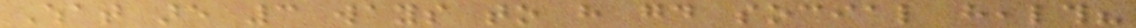What are 3 ways to have good social health?
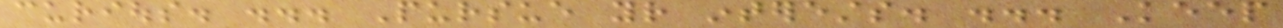curious. ... Pursue your interests. ... Keep
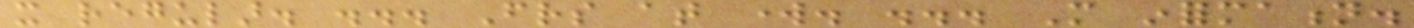it regular. ... Friends at work. ... More information.
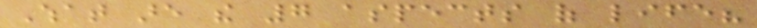What are the 7 aspects of life?
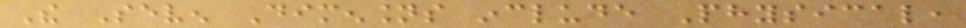The Seven Dimensions include Physical,
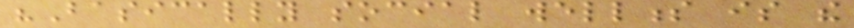"Basically social wellness is the
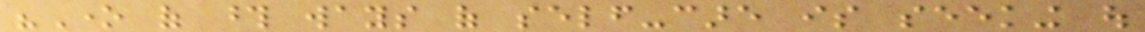"One of those ways of self-care is seeking out
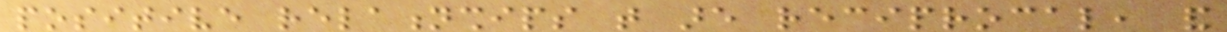positive relationships that are reciprocal, and
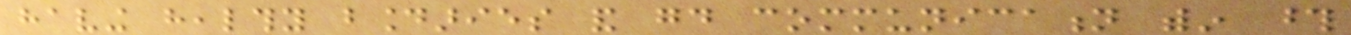having healthy boundaries and good communication within those
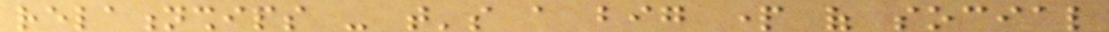relationships - that's a big part of social
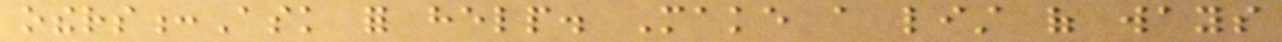others:Ask for help. Make a list of ways
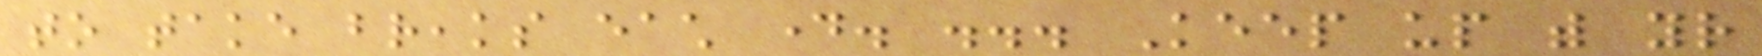to take breaks each day. ... Keep up with your
